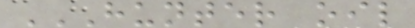HUNTER OIL
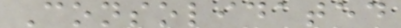Consolidated
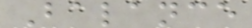Balance
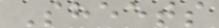Sheets
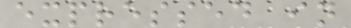expressed in
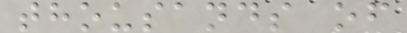thousands of
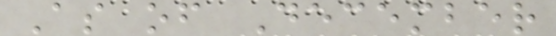As of December
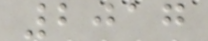2017
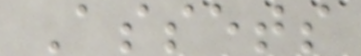Assets
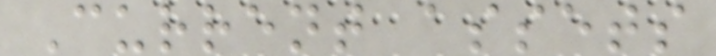Current assets
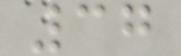37
